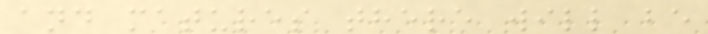and matures there will be
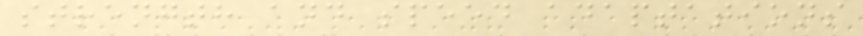strength and speed adaptations
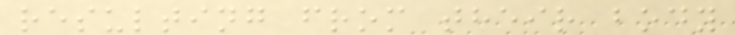resulting from their body
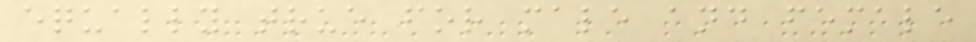equally true for male and female
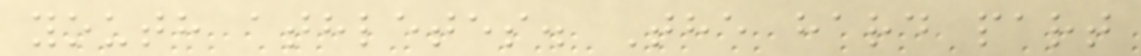youth athletes. The hard part
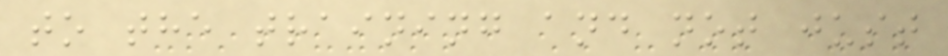to the training and not just
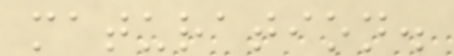maturation.
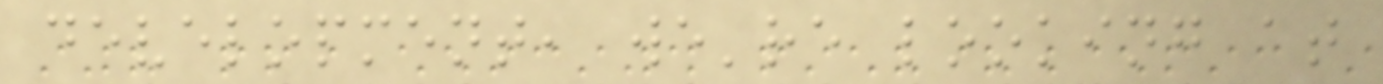development, we're looking at
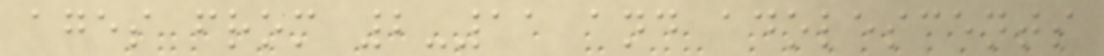ages from 2-11 and adolescents
